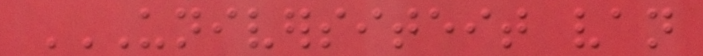UNIVERSITEIT VAN
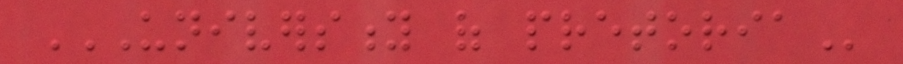UNIVERSITY OF PRETORIA
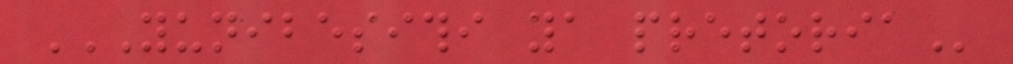YUNIBESITHI YA PRETORIA
